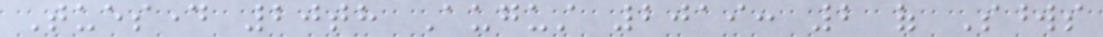Tuesday 20th August 2019: 2 of Swords
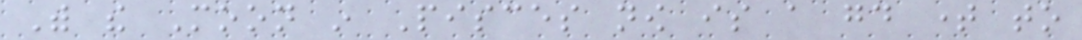With the Moon in Pisces now is a good time to
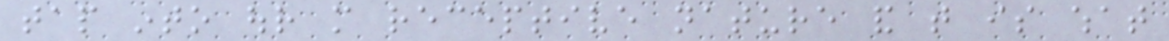tap into our more receptive nature and that is what
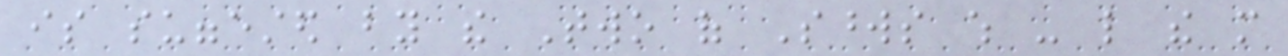is suggested by the Two of Swords which - like the more
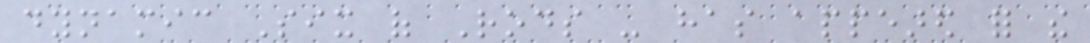dynamic Six of Rods - has appeared for the
